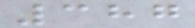387
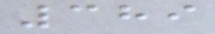389
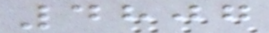4807
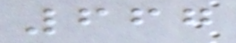667
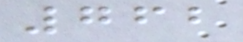762
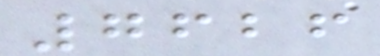7626
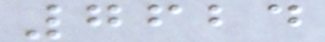7624
